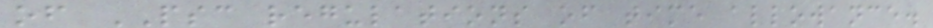of PSC regulations of time allowance.
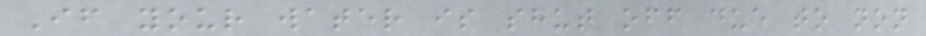If your water is shut off due to non
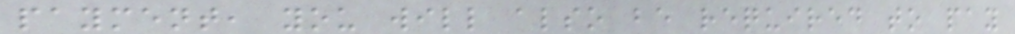payment, you will also be required to pay
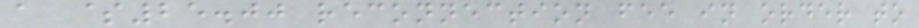a $25.00 reconnection fee in order to
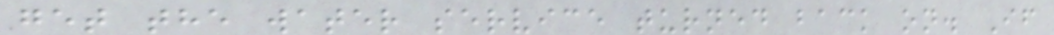get the water service turned back on. If
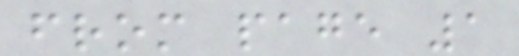from page 1
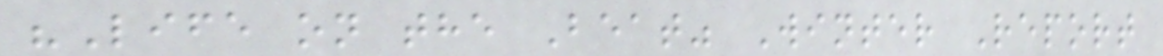"Life on the Beat" Winter Report
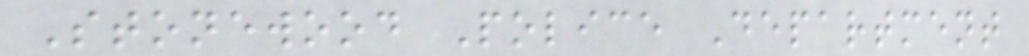Stonewood Police Department
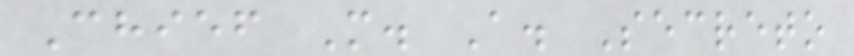Chief M. A. Secreto
